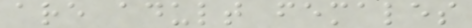are adult females
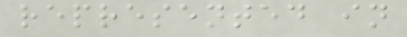represented in
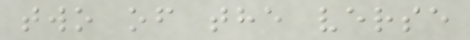two of the verse
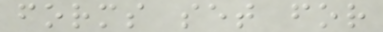forms set for
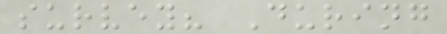survey? During
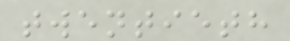twentieth
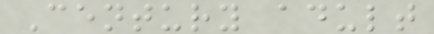Century adult
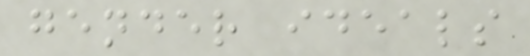gender ideals
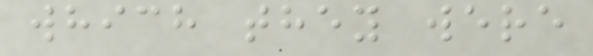which they were
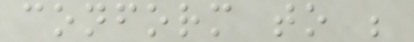conform to ;
